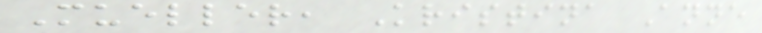Mueller, Kristina Anne
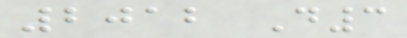2012 D3
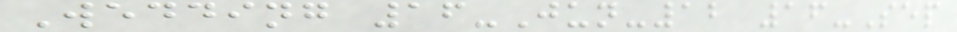Wedding 16-Jun-12 16-Sep
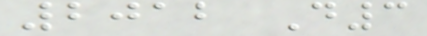2012 D3
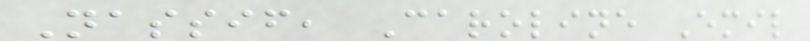Nassif, Caroline Emil
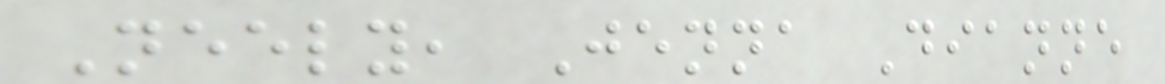Neely, Jenna Dianne
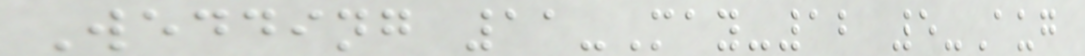Wedding 11-May-12 5-Aug
